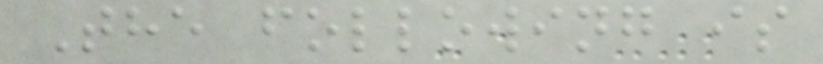The following is
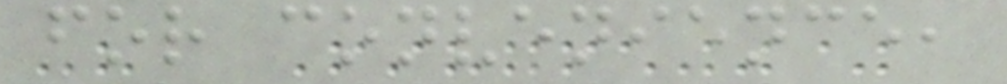for convenience,
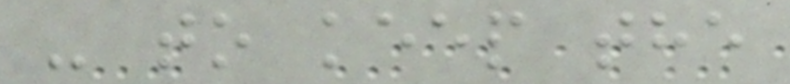- to keep the
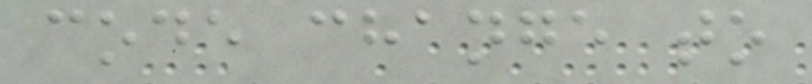code change to
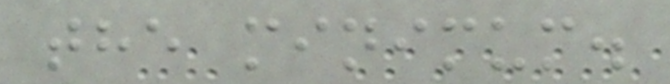the minimum.
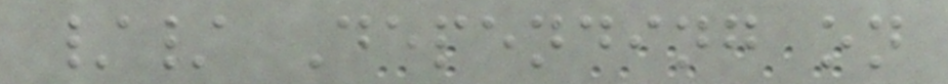// Depending on
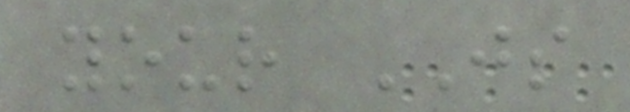your JS
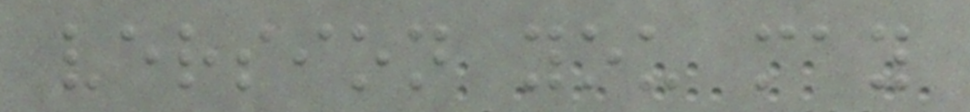version you may
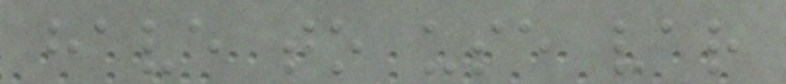have to use var
